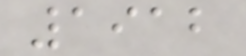1912
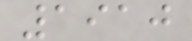1910
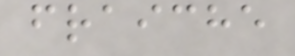fraiche
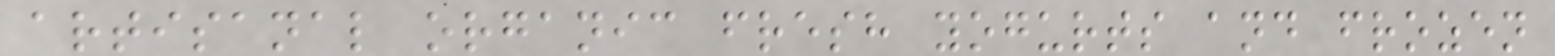artisanal organic fresh yogurts and frozen
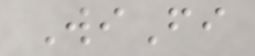WiFi
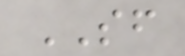SF
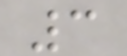3
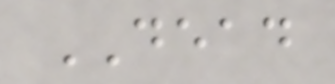DEAD
